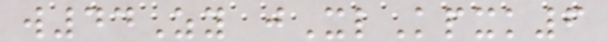w44Zy jXlKpxk6
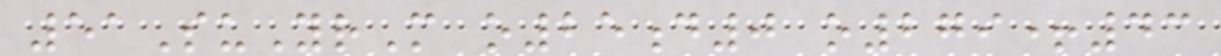51SuYrM o25d0 o279+43
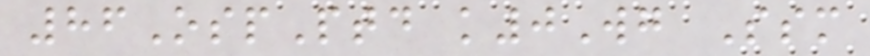86OspPtd k0Wg Ssm
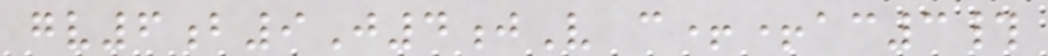gv6b9J4jV c++ac3#
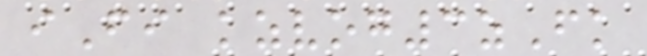iFi kzvog3zFk
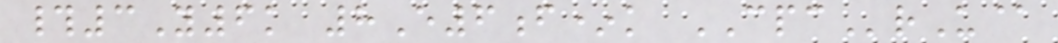#3Y6k 8E6f*k CPCrU@
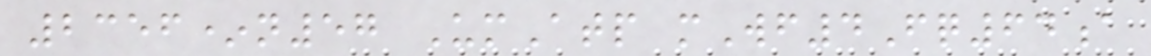2356*n57 UmAtp mWf4Fq64a
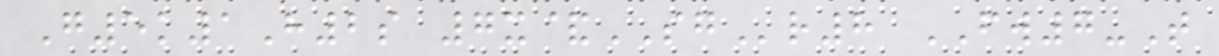G5k1H2s 7x&SGr8 FW7-T
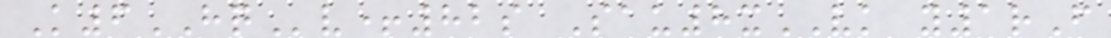K6HQv+82s Sau8xVK y1rF
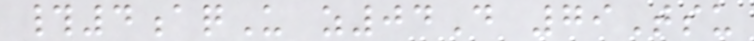#4aqU z04D 79Tsu
